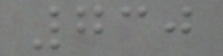730
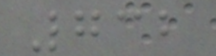732
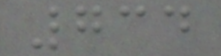734
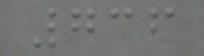736
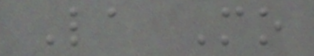La Mo
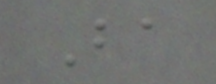Ba
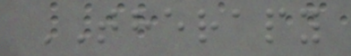THERAPY
